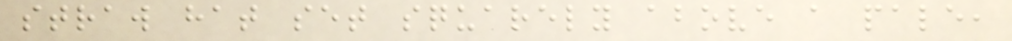straw hat set squarely above a pale,
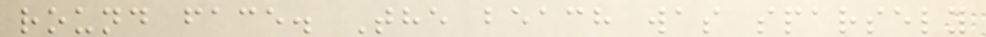round face. The beach was sparsely
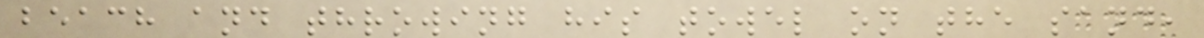beach and throwing his towel on the sand,
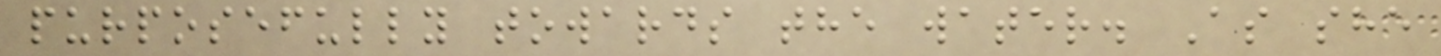purposefully towards the water. As she
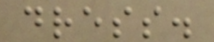dress.
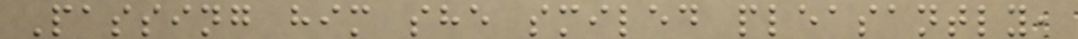Passing him she smiled pleasantly,
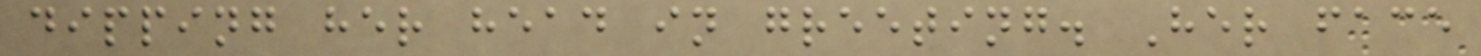dipping her head in greeting. Her face
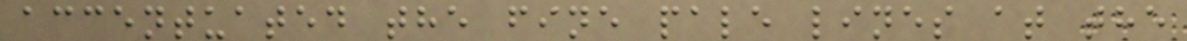accentuated the fine pale lines at the
